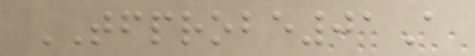TFPROBE01A
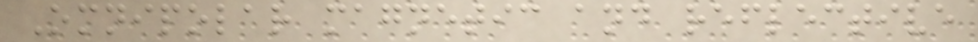Omnipolar magnetic and reflective
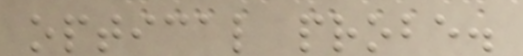optical probe.
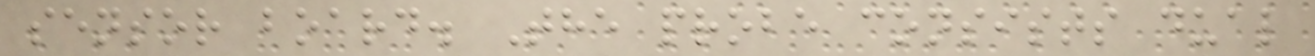sensor board. The probe consists dual
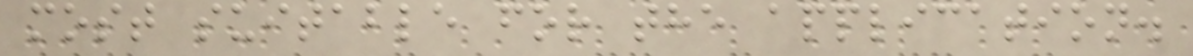most suitable for the application.
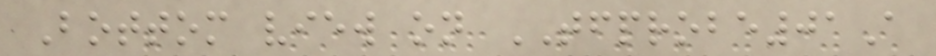Bottom view on TFPROBE01A
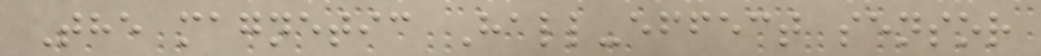The magnetic Hall-effect sensor
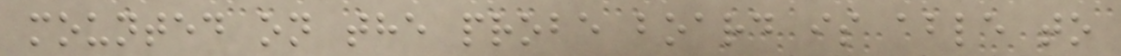mounted on the probe board is able to
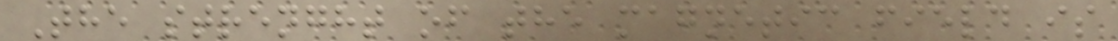The strenght of the magnetic field is
